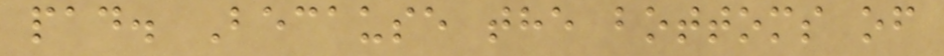pad. Because the bottoms of
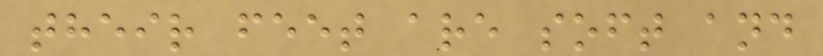their feet are soft and
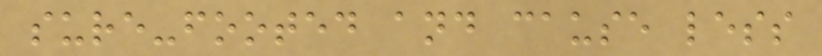sure-footed and cause less
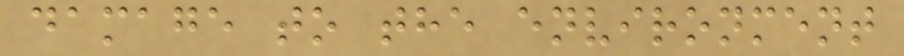damage to the environment
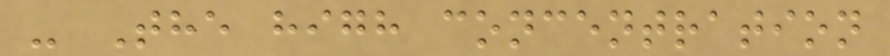- The high concentration
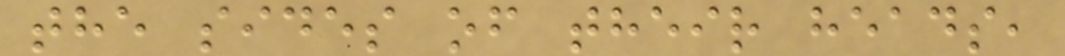the sides of their heads,
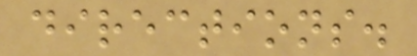directions.
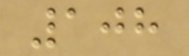108
